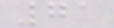71
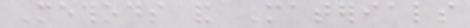Methods and Materials
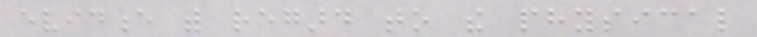evidence with regard to the physical
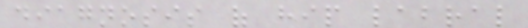diagnosis of hip labral
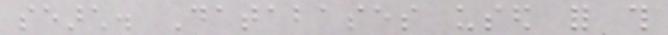search. Databases used for this
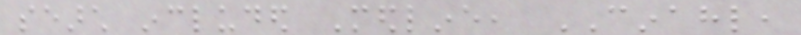search included Medline, CINAHL,
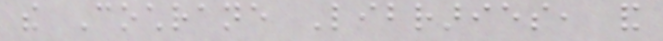the Cochrane Libraries, and
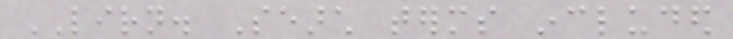LIRN. Search terms included
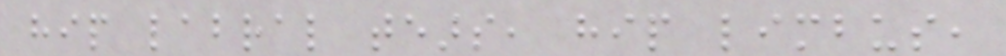hip labral tears, hip limbus,
